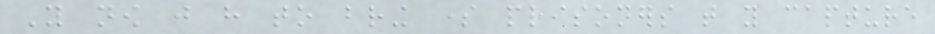You now just have to bring some prisoners that you capture
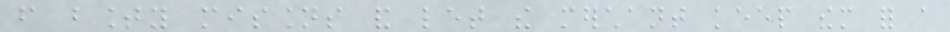from bounty missions and let the merchant keep them for a
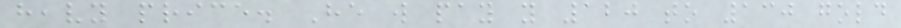heavy price. He will pay you 120 to 130 gold
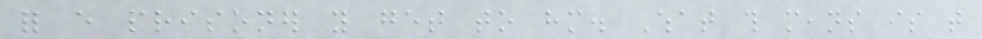for every prisoner you get to him. What this means is that
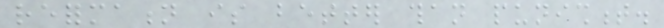reformation is better than punishment.
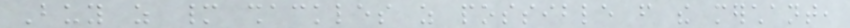Buy as many shackles as possible from the merchant,
